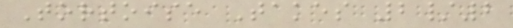Tortoise Takes 2/2
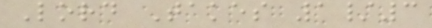Lord Takes 1/3
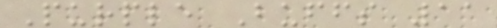Purple Buffs 11
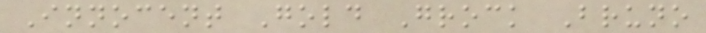Innocent Gold Grock Bruno
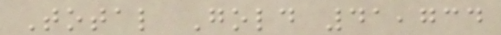Total Gold 41,734
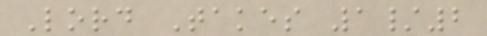Lord Takes 1/2
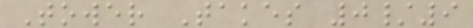Tower Takes 0/9
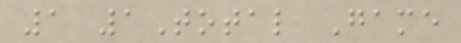1 1Total Game
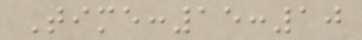Time:15:10
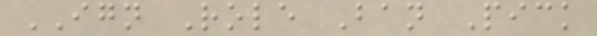IGN Role Ban Pick
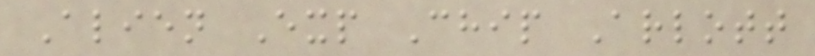Alien Exp Chip Arlott
